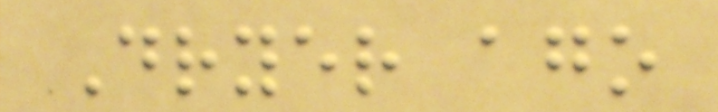Dryer ago
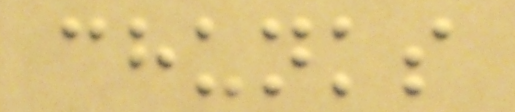chunks
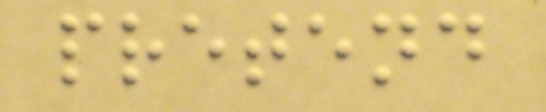pretend
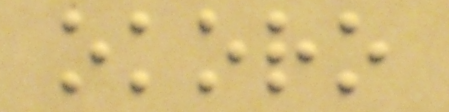okoro
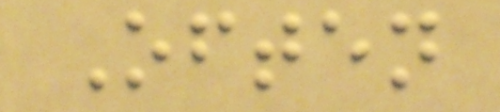Often
